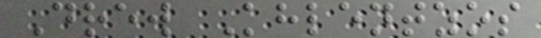Drew Khlentzos
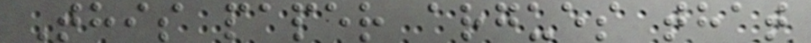This paper argues that
